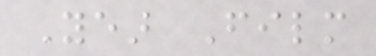Year Film
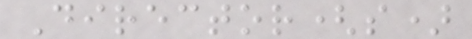Director(s)
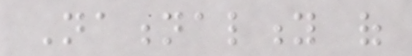Nationality of
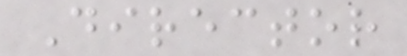Director
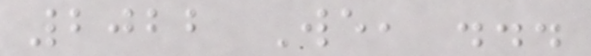2022 We, ...
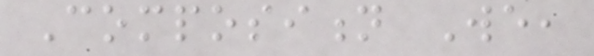Composition We,
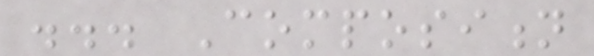... Composition
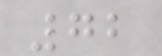72
